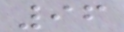96
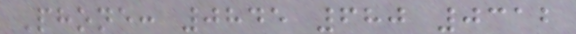Phone: 0845 680 0312
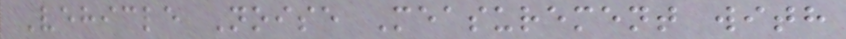Vehicle Noise Measurement with
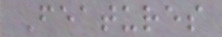Features
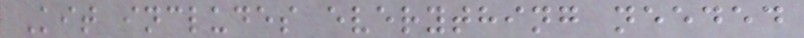Kit includes everything needed
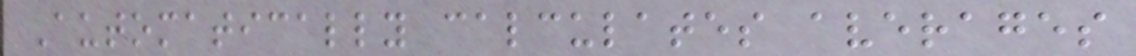Automatically calculates averages
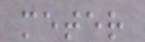meter
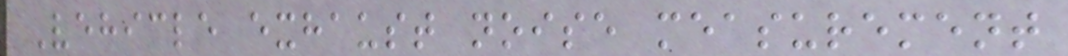Vehicle exhaust noise measurement
